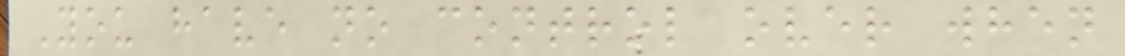You have no control over when
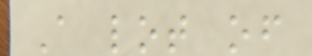A lot of
